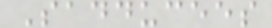Sadducees
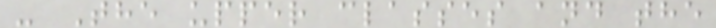- The upper classes and the
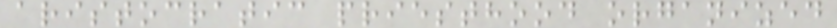aristocratic priesthood organized
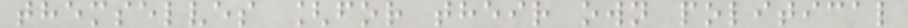themselves [for their own political
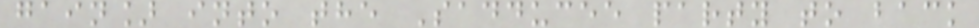gain] into the Sadducee party to back
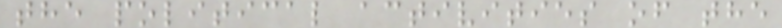the political activities of the
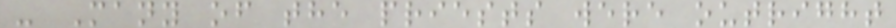- Many of the priests were outright
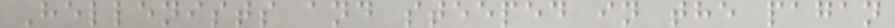Hellenists and steeped in the pagan
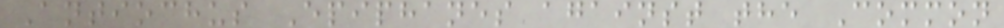Antiochus Epiphanes against the Common
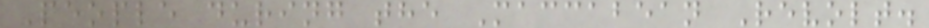People during the Maccabean Revolt.
